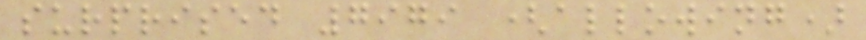surprised 7979 (allowing)
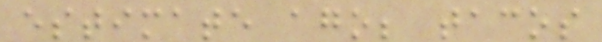estimate ago; tacos
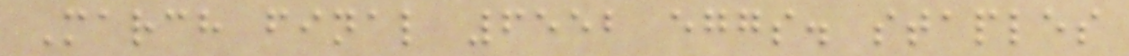March final 6552 eggs. staples
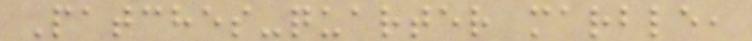Patches-quarter marble,
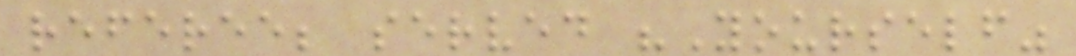referee; served "Yourself"
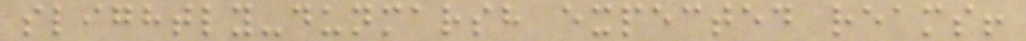slightly-dunmarsh expected reams!
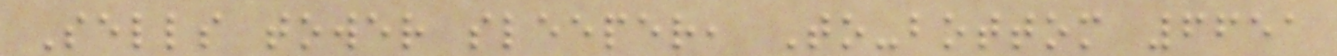Sells tower sleeper, To-bottom 6651
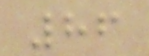86
